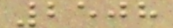2508
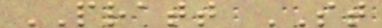PRATT ST
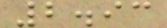2.93
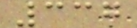337
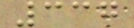337
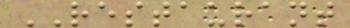RESTAURANT
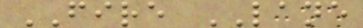FIRE LANE
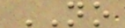NO
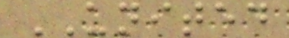UNITED
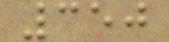350
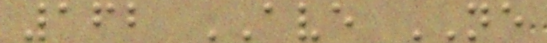162 AVE NE
